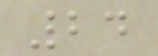24
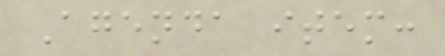Agenda item:
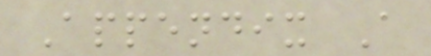Appendix A
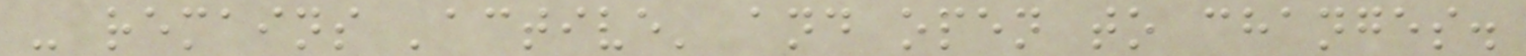- remains 'active' and open to changes.
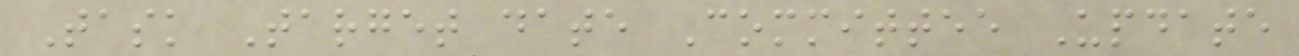Task Target date Committee Update
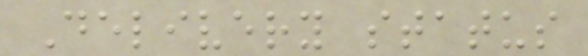Delivery status
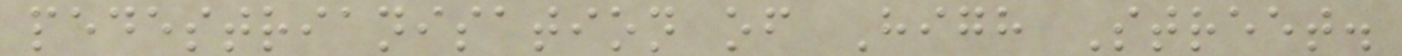pedestrianisation of High Street.
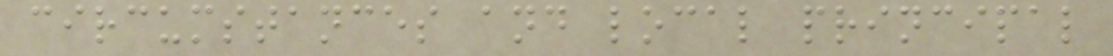circumstances and local principal
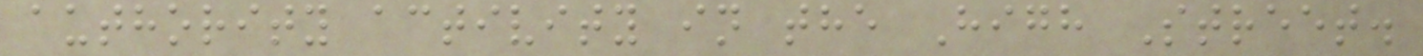authority activity in the High Street.
